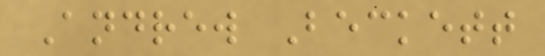Andrew Beckett
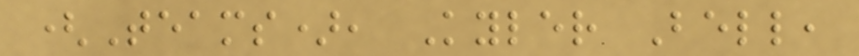(Teams), Kyler Bell,
